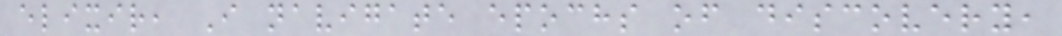elixir, I navigate epochs of discovery,
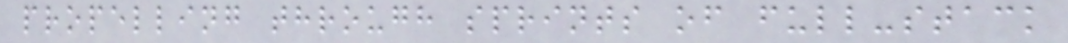propelling through sprints of full-stack
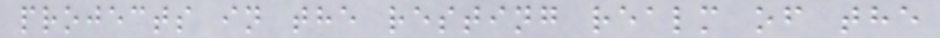projects in the resting realm of the
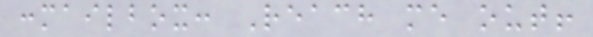:mailbox: Reach me out!
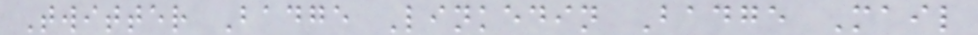Twitter Badge Linkedin Badge Mail
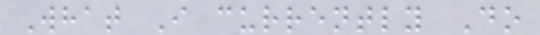What I currently Do
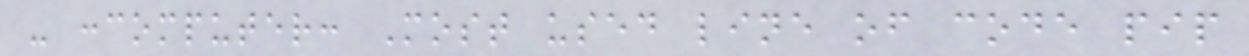- :computer: Most used line of code pip
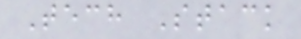Tech Stack
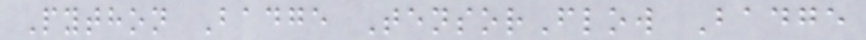Python Badge TensorFlow Badge
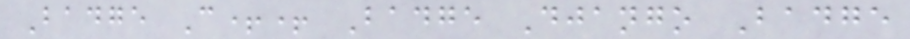Badge C++ Badge Django Badge
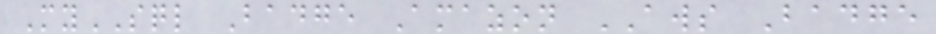MySQL Badge Amazon AWS Badge
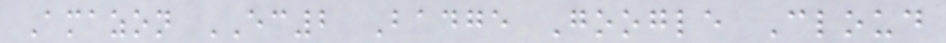Amazon EC2 Badge Google Cloud
